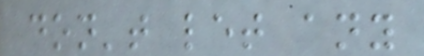don't let any
